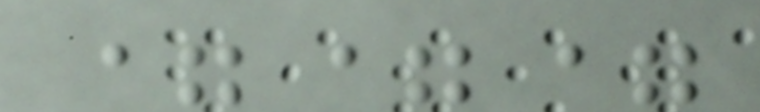===
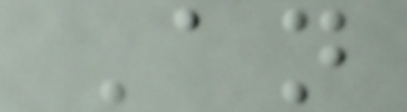An
